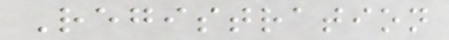Registration
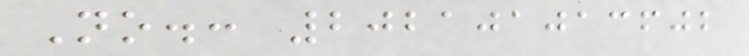No.: 202101013602
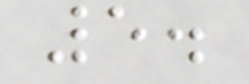5.
